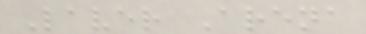Laver Arena
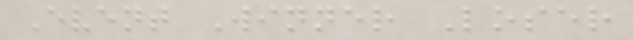Event Winner Loser
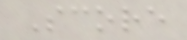Score
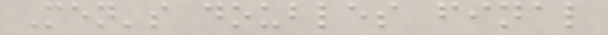Men's doubles final
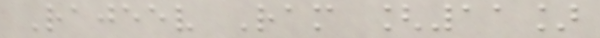Rajeev Ram [11]
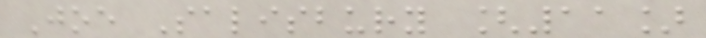Joe Salisbury [11]
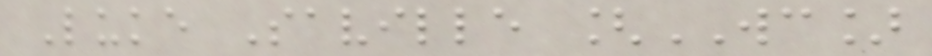Luke Saville [WC]
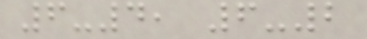6-4, 6-2
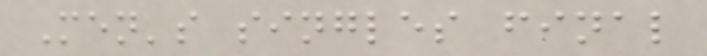Men's singles final
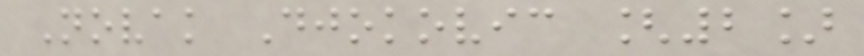Novak Djokovic [2]
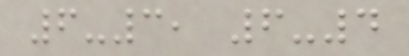6-3, 6-4
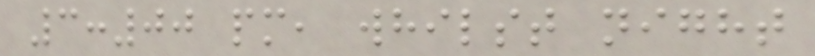3:00 pm, whilst night
